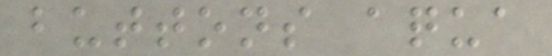buttons aqua
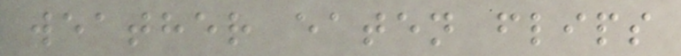weather eaten flips
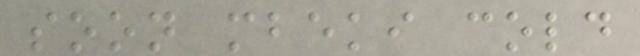soon mbeki cold
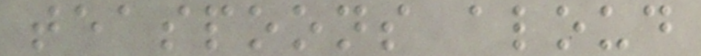teaspoons aloud
